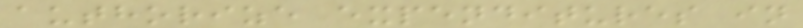authorize expenditures in
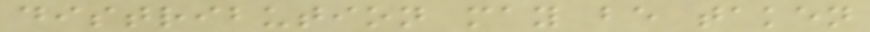distribution may be taken
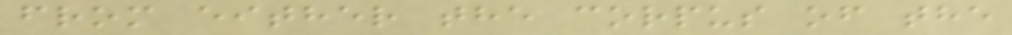from either the corpus of the
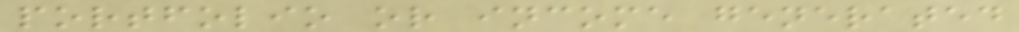portfolio or income generated
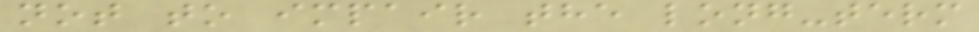not to impair the long-term
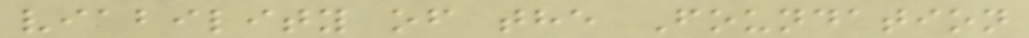viability of the Foundation
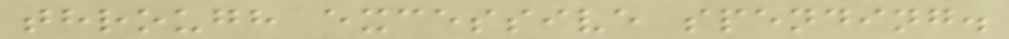through excessive spending.
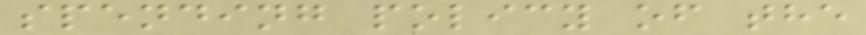spending policy of the
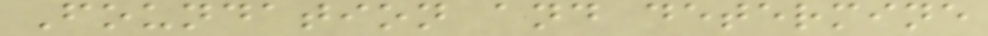Foundation and determine
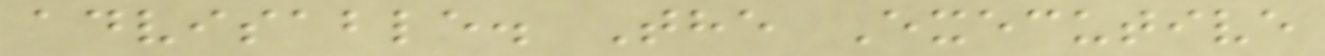advisable. The Executive
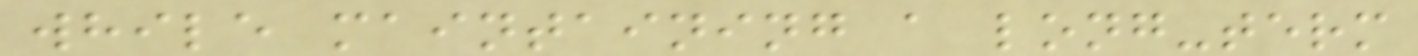while maintaining a long-term
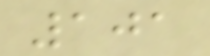101
